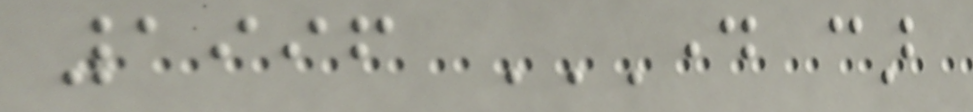1996 DAY CAR
